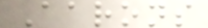Aarons
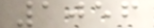1056
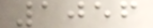1056
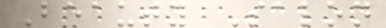Beauty Salon
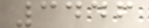3446
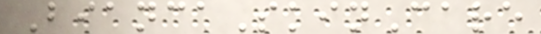BiancaSkinCare
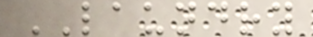LAUNDRY
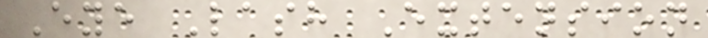Eye Lash Extension
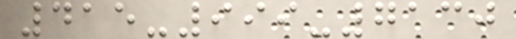415-999-7130
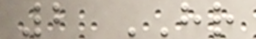2 HR
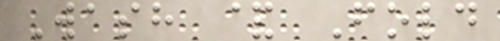Wash & Fold
